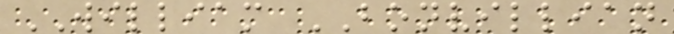WILLIAM BONVILLIAN
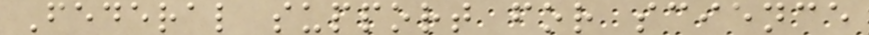Federal support for science
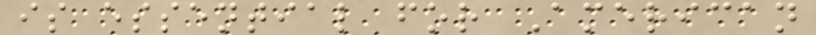is essential for American
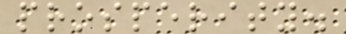prosperity.
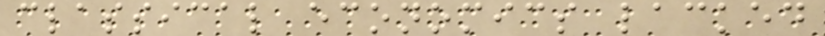classical economics lacked
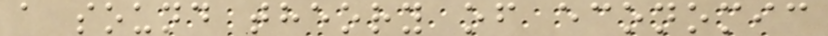a sound theory of economic
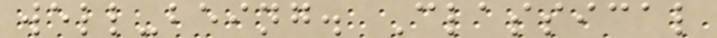well-being. Classical
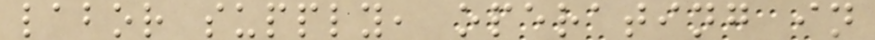labor supply, operating in
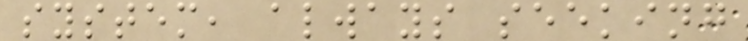system, always seeking
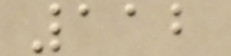112
